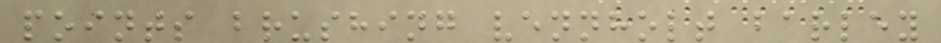points brushing vennholt barley
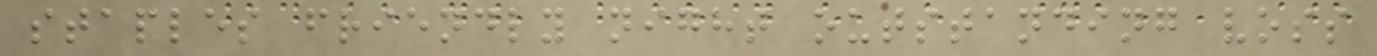staples friendly night outstanding voss
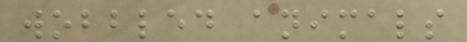wobbled animals
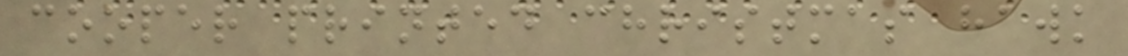cooper printed christmas hawk
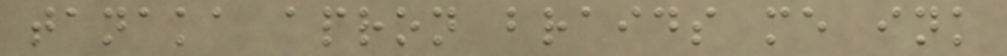tanaka apron braids me ink
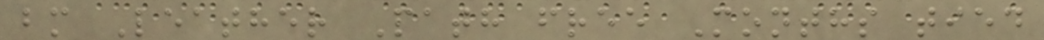bm Leather Path free Months tied
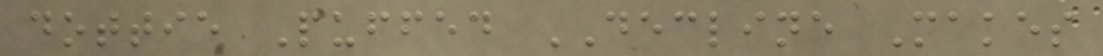dottie Puffed DECLINE Makes
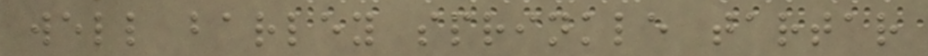well barley sprinkle tartar
